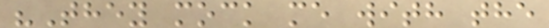"They mock me with the
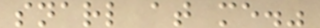snarl at me."
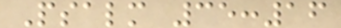Psalm 35:16
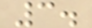3.
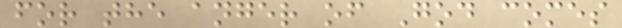for the anger of God comes
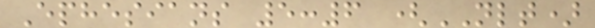Ephesians 5:6 (NLT)
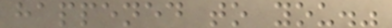happened to you."
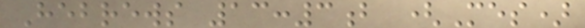Hebrews 13:3b (Mes)
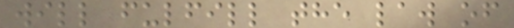will fulfill the law of
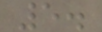5.
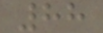88
